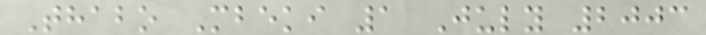Thabo Mbeki 1 July 2003
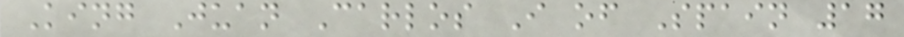King Juan Carlos I of Spain 17
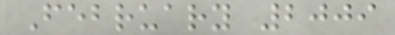February 2009
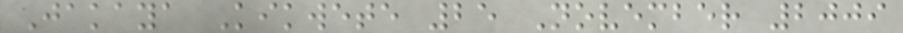Jakaya Kikwete 25 November 2009
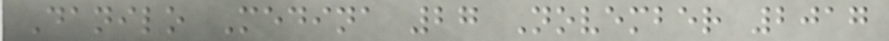Danilo Medina 27 November 2017
